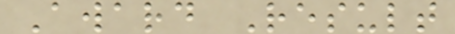Award Result
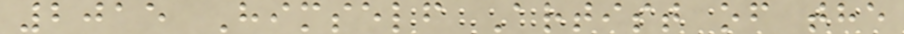2015 Himself Artist of the
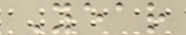Year
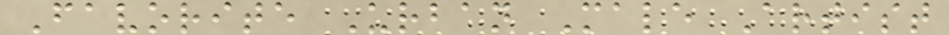Favorite Urban Male Artist
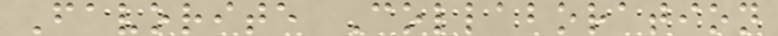Favorite Collaboration
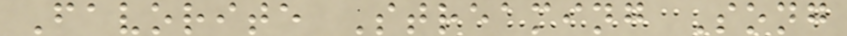Favorite Streaming Song
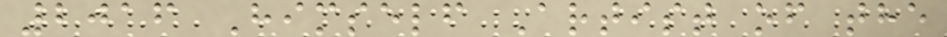2016 Himself Artist of the
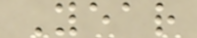Year
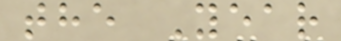the Year
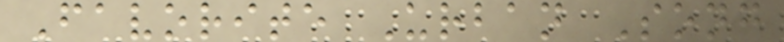Favorite Urban Song
